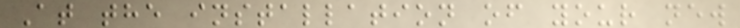At the installation of your new
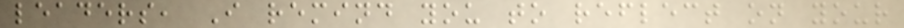leaders, I remind you to reflect on your
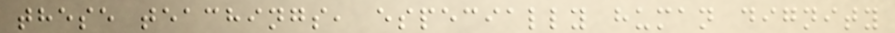these teachings, especially human dignity
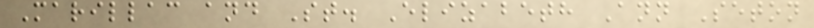Marillac and St. Elizabeth Ann Seton
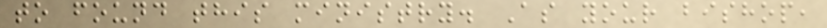to found this ministry. As your bishop,
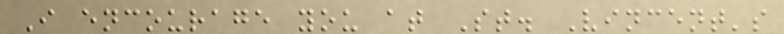I encourage you at St. Vincent's
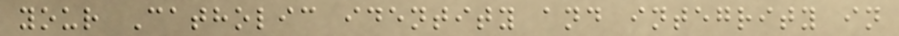your Catholic identity and integrity in
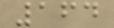164
